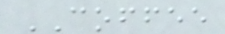COFFEE
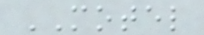MOTEL
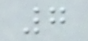7
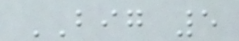BIG 5
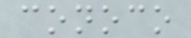conoco
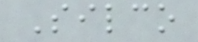Silco
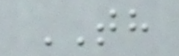TH
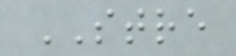STRE
